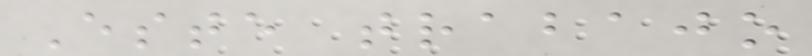Este trabajo
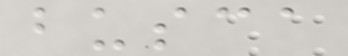busca
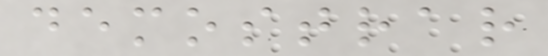demostrar
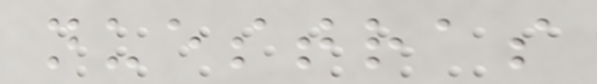nuestras
